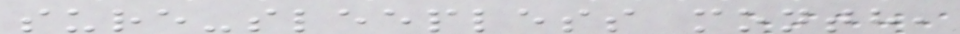sure-sleepless month,
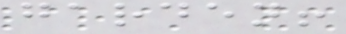garden!
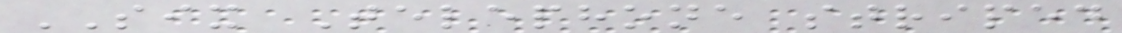SIX Telephone striped
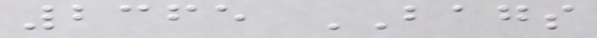2365 BAGS
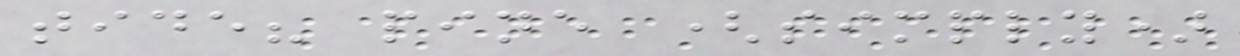tide? pine (simply)
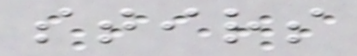stirs
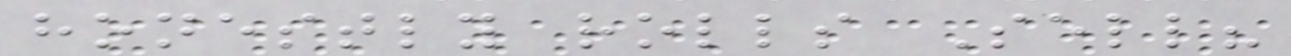honestly rolls Sell?
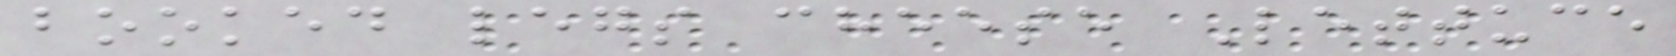booked legs cheese Lettuce
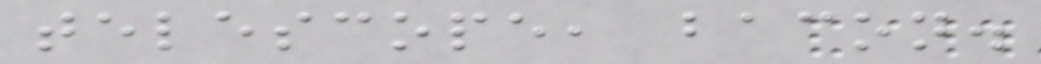telescope, bacon.
